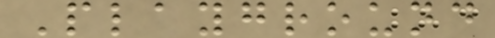Playground
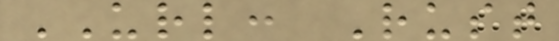URL: Rust
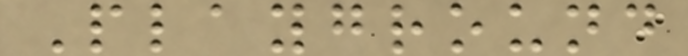Playground
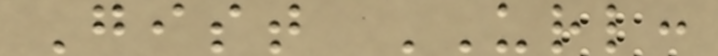Gist URL:
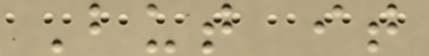But it
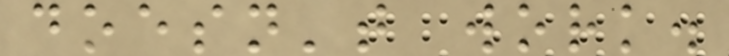doesn't work.
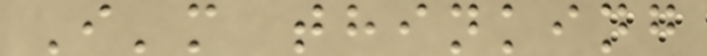I'm thinking
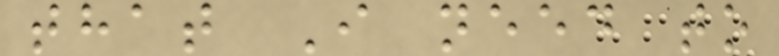that I need to
